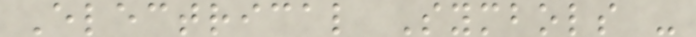Electrical Symbols -
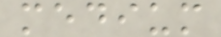medium
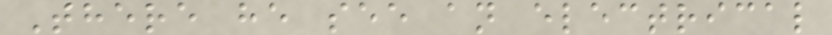There he see an electrical
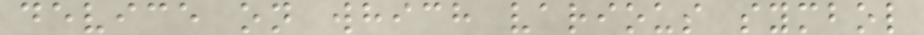device on which various symbol
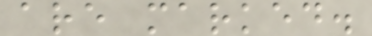are marked.
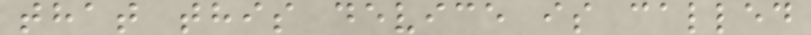that this device is called
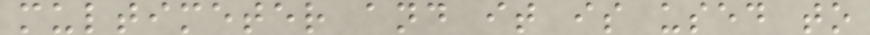multimeter and it is used to
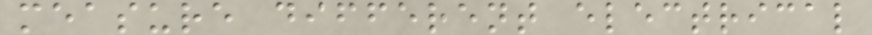measure different electrical
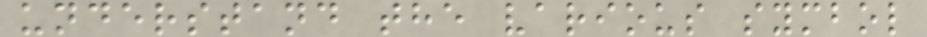understand the various symbol
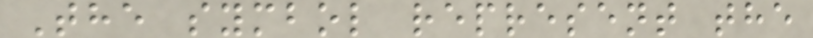The symbol represent the
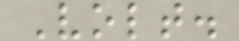Volt.
